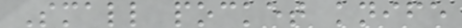Small pocket knife
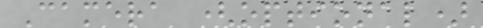Camera (optional)
